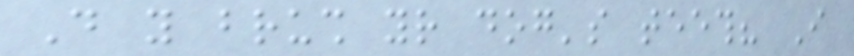Do you brush your dog's teeth? I
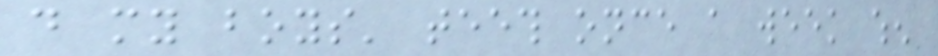do my boys' teeth once a week when
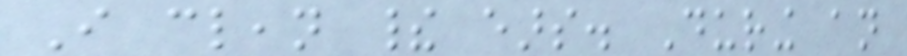I clean their ears. During an
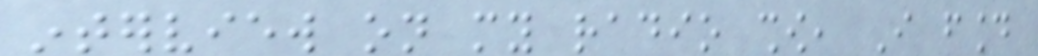interview on my radio show, I found
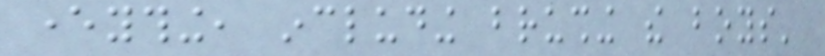everything, including brushing the boys'
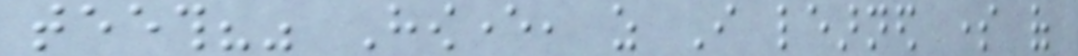teeth?" However, as I learned some of
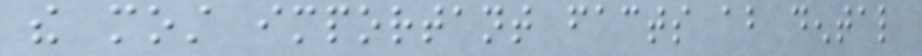the most important facts about dental
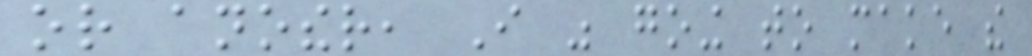or another, I was going to make the
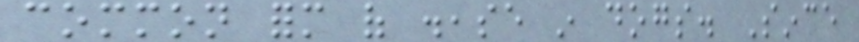common form of disease in dogs. Since
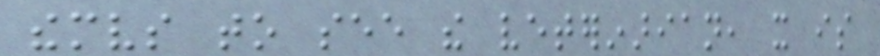themselves to see the veterinarian, it is
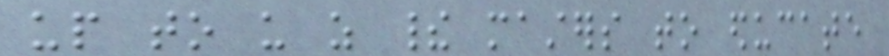up to us as their masters to educate
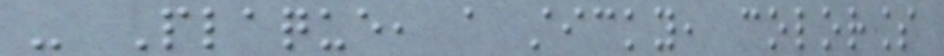- Plaque, a sticky, colorless
